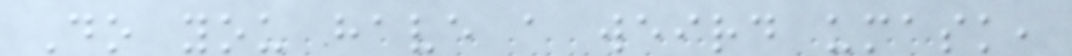Do you have a weird umask,
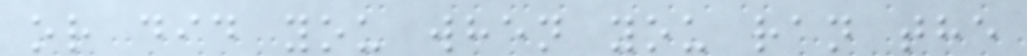or did you when you ran the
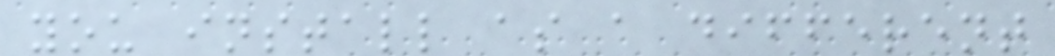you install as a different
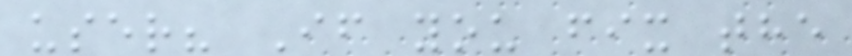user? If you fix the
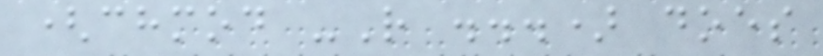(chmod -R ...) does
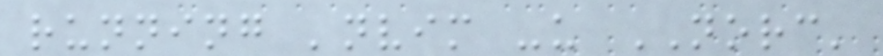running 'nvim -u NORC'
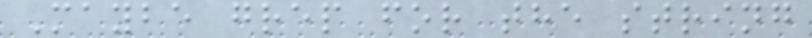Maybe grep for the string
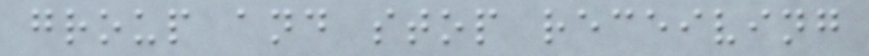group and stop receiving
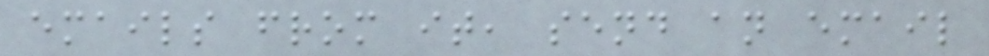emails from it, send an email
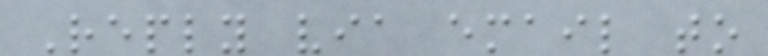Reply via email to
